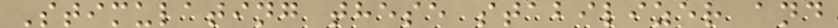Stimulating these stabilizer and
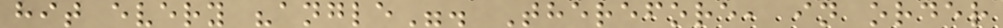hit every "angle". Therefore, in order
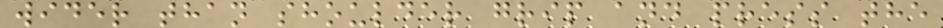wider than shoulder grip and press the
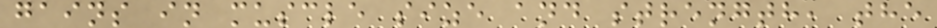gains in muscle size and strength, the
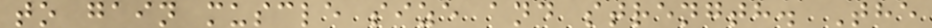to gain muscle size and strength. The
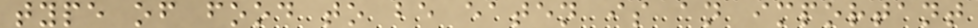type of food to be eaten is an important
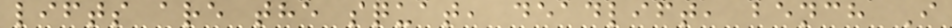lifts are the squat, deadlift, bench I
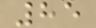85
